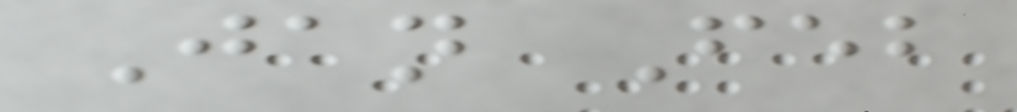Jan Feb
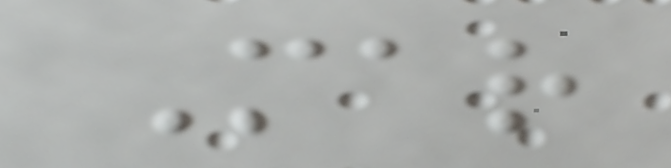Mar
